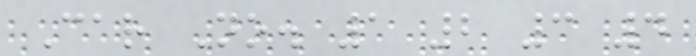Car No. 1 2 3 4
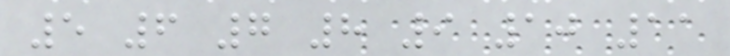5 6 7 8 9 10 11
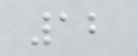12
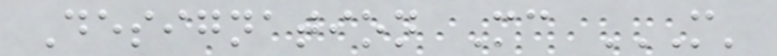Designation Mc M'
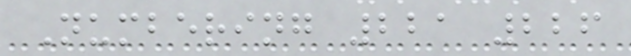Numbering 221 226
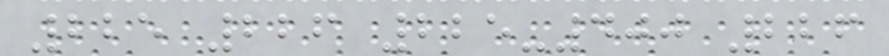225 226 225-400 226
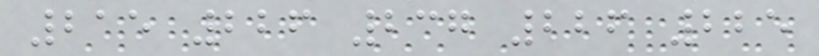215 226 237 226 225
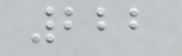222
